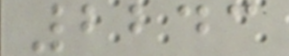2243
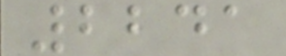2241
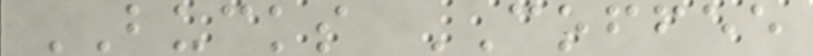BUCKS COFFEE
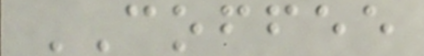COFFEE
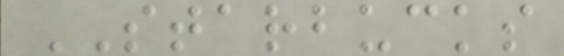STARBUCKS
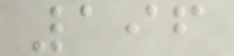196
